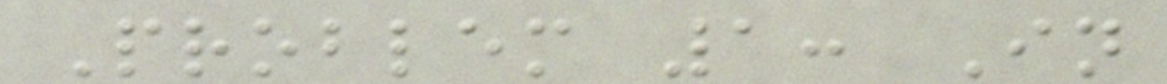Problem 1: In
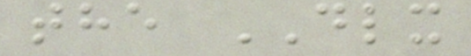the DLX
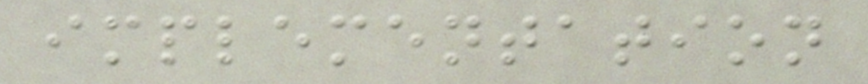implementation
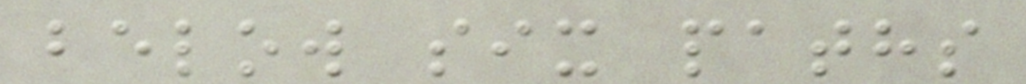below six paths
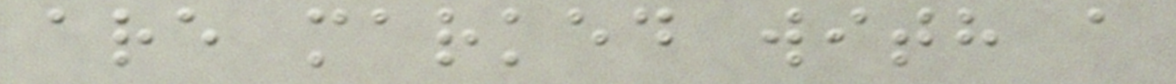are marked with a
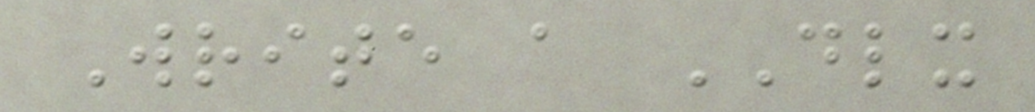Write a DLX
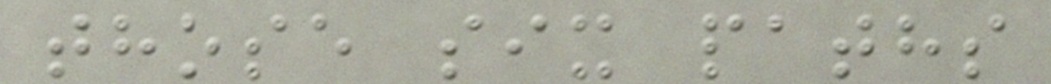those six paths
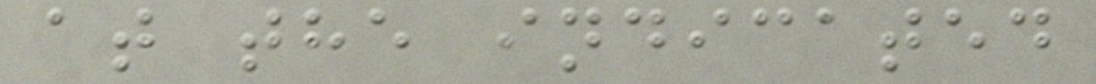at the indicated
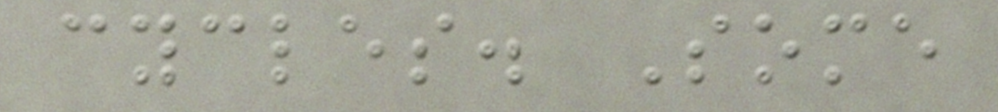cycles. Some
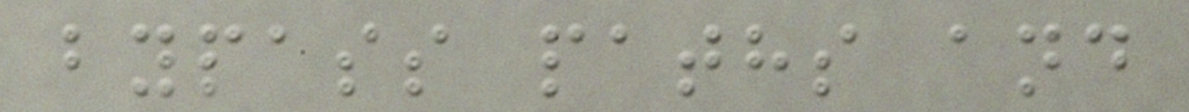bypass paths and
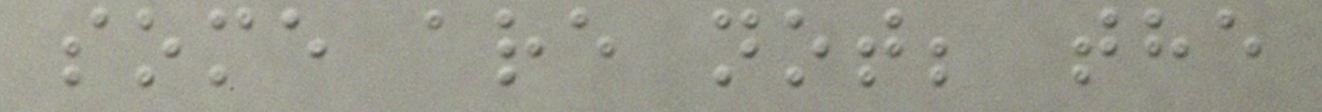some are not; the
